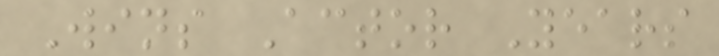Wins Actor Years
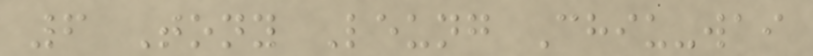6 Tony Leung Chiu-wai
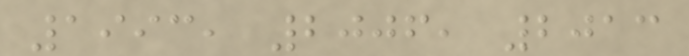1993, 2006, 2013
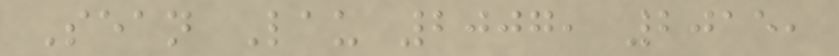Sean Lau 2007, 2015,
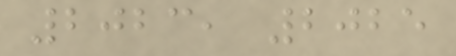2023, 2025
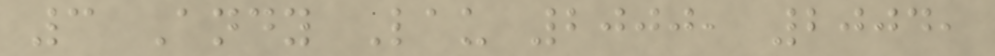3 Andy Lau 2000, 2004,
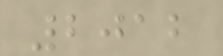2012
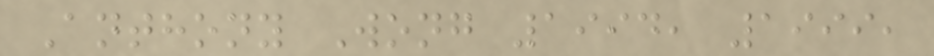Anthony Wong 1994, 1999,
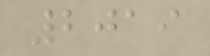2019
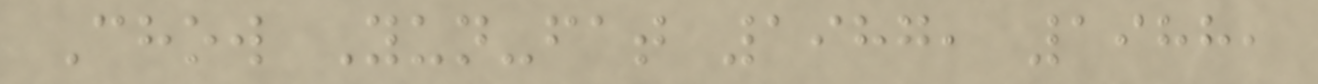Chow Yun-fat 1987, 1988,
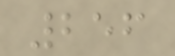256
